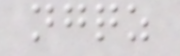ngqz
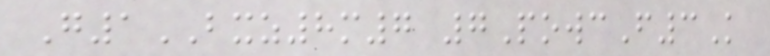G1BXZ8m7 7PowcF3K
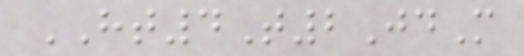HT4T2JdM
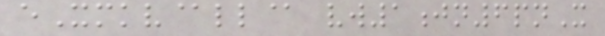eXmkv@ll@ vw1jn6pnX
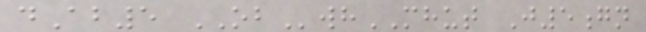dAb5 OBwhMHUT J5gn
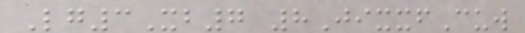Lg3Xb7 8JixxfCuw
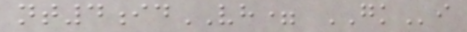nt4idVH= GKi
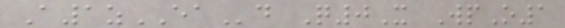A1zEAd Q0X WpO1
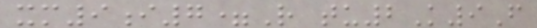xm9i7=R tu2K9F
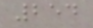254
